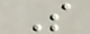S
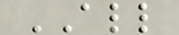ALL
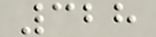328
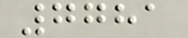7781
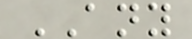ANY
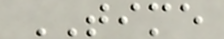TIME
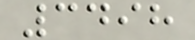3498
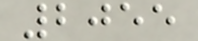2055
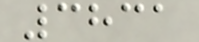3831
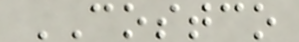COSTCO
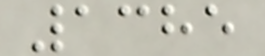1385
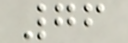76
